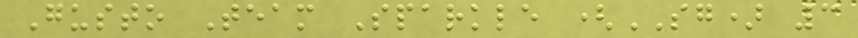Gusto Team Sparkle (SG) 3
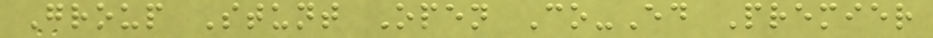Group Stunt Open Co-Ed Premier
